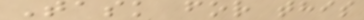Task for this
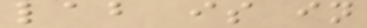lab is in
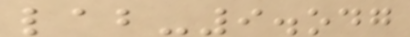lab-9.odg
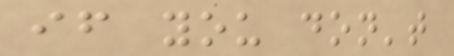if you don't
